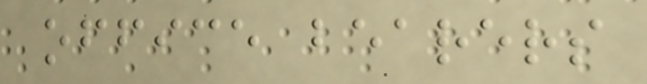office bearers
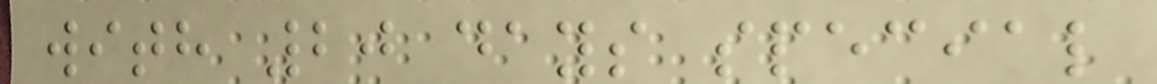with 20 days special
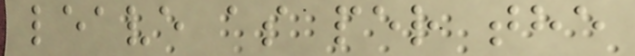leave as per the
